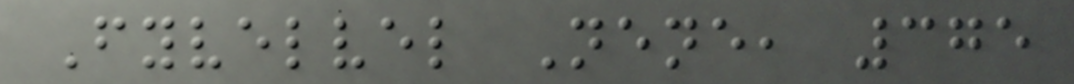Fyvelvel Nene, 375
